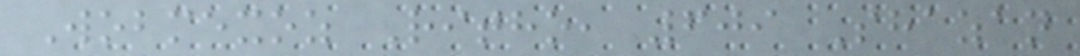Wobmexoz Ritho, 609 Shazan
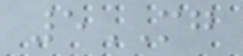5MG
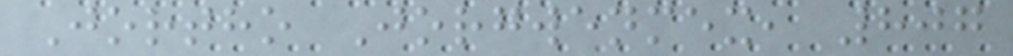Jortho Jorgwenmex, 807
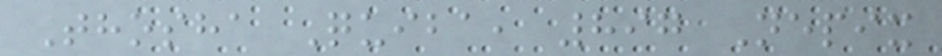Thosha Quiba, 897 Nepix
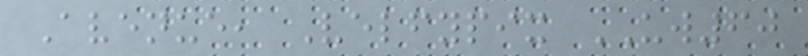Avenue, Velfypix UW60
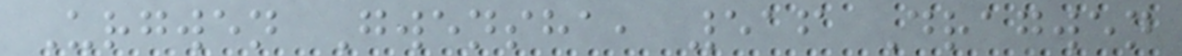Urgwen Gwensha, 516 Dragwen
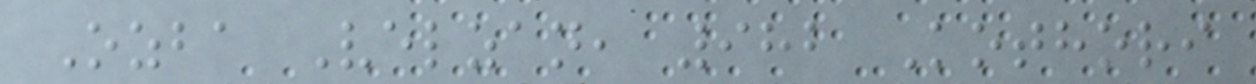Ozba Velzan, 982 Kothori
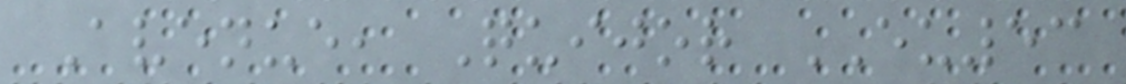Avenue, Quijor EU53
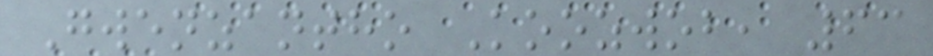Gwenzantho Koozwob, 63
